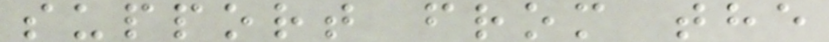support from the
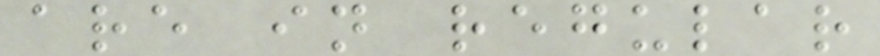are in regular
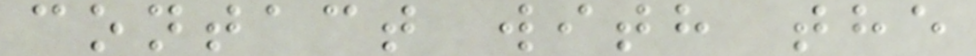contact with the
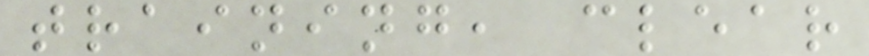training, clear
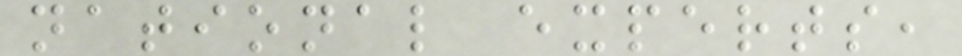national experts,
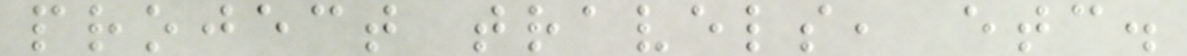project travels, etc.
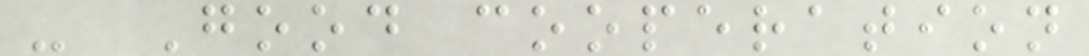- Good cooperation
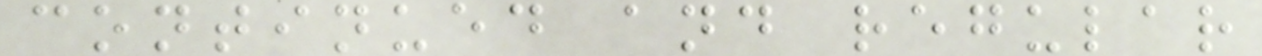continued and regular
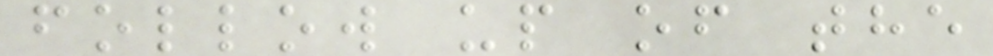follow up of the
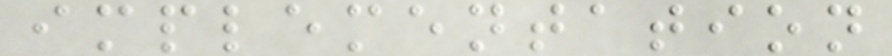implementation
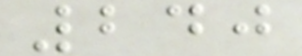240
